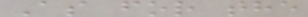As for the
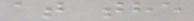at the
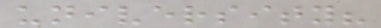university?
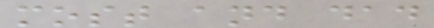most and dad
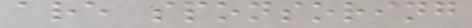are sponsoring
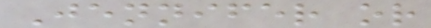Jennifer or
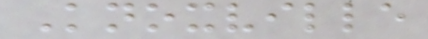Knoxville
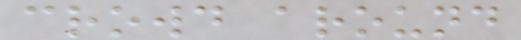crowd around
